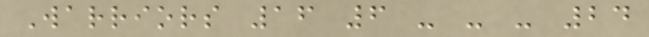Warriors 16 6 - - - 24
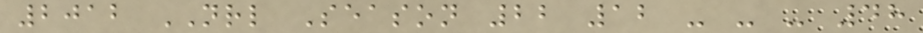2012 NRL Season 22 12 - - - 48
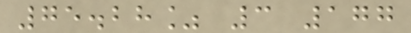75.28% 3 177
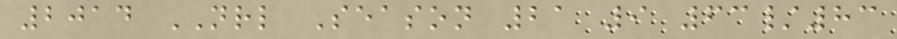2014 NRL Season 21 9 63/83
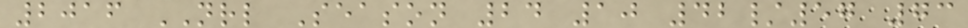2016 NRL Season 24 10 42/57 73
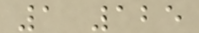1 125
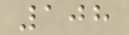108
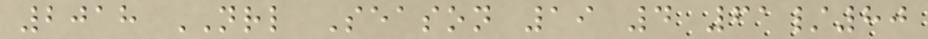2018 NRL Season 19 4 61/80
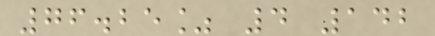76.25% 4 142
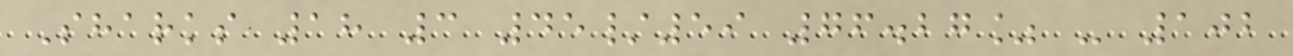Sharks 18 3 45/59 76.27% - 102
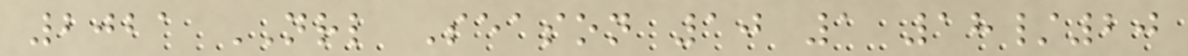2021 NRL Season 10 1 18/20
